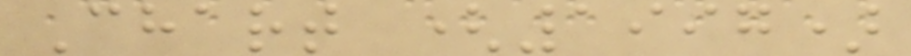Chart (1997)
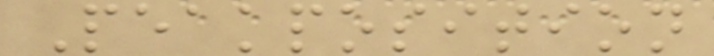Peakposition
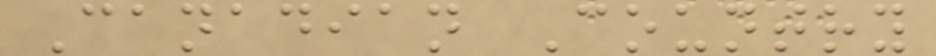Canadian Country
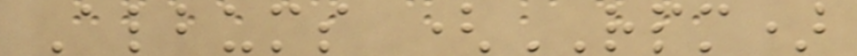Albums (RPM)
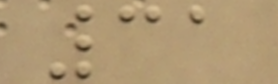31
